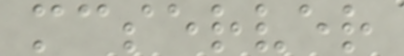mcserver
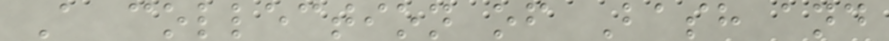A collection of Bash and
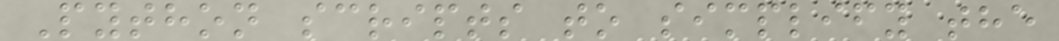Python scripts to simplify the
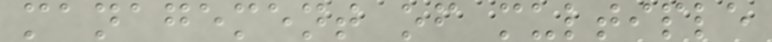management of multiple
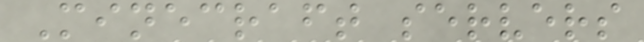Minecraft servers
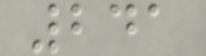241
